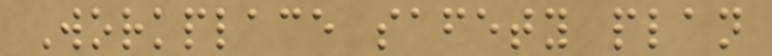Workplace safety plan
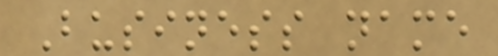Business name
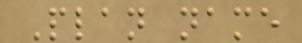Plan name
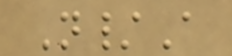N/A
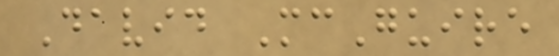David McGuire
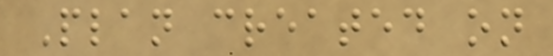Plan created on
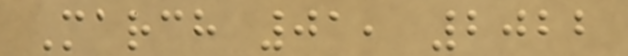March 01, 2022
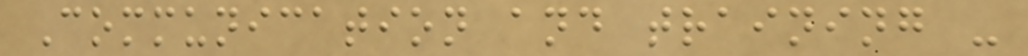Communication and training -
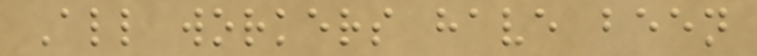All workers have been
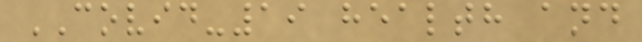COVID-19 health and
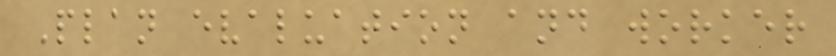Plan evaluation and worker
